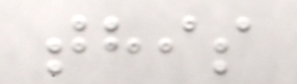this
